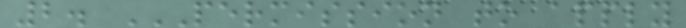2. PERMISSION TO APPLY
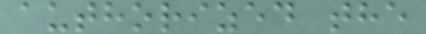authorized the
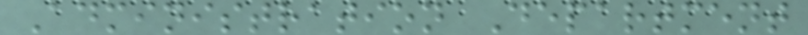Administration Department
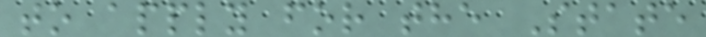to apply for the State
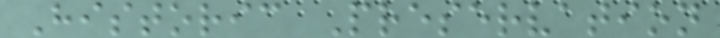Historic Preservation
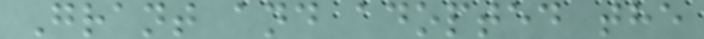Grant and adopted the
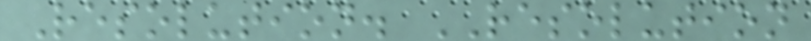Resolution. RESOLUTION
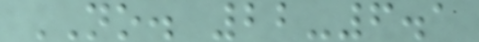NO. 22-6.1
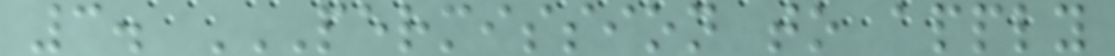3. PERMISSION TO APPLY
